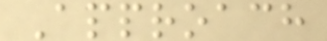Approach
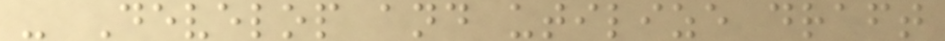- Develop and utilize draft
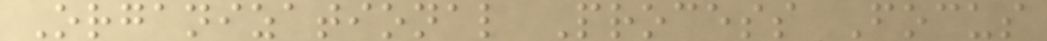Organizational Process Focus
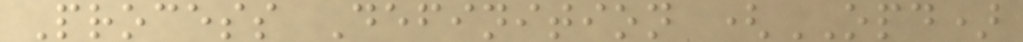Process Definition (OPD)
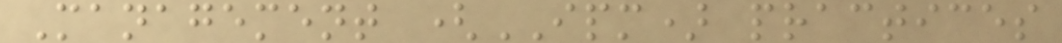Management (IPM) practices
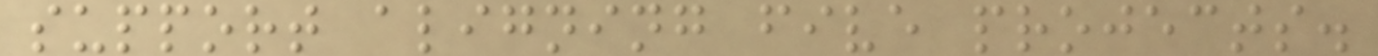support aligning five projects.
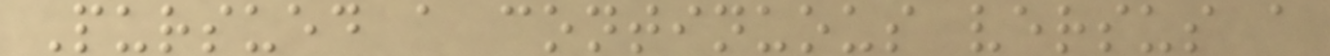Pursued a continuous versus a
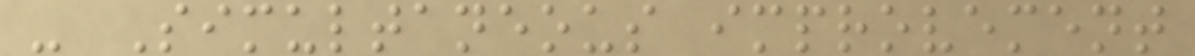- Simultaneous improvement
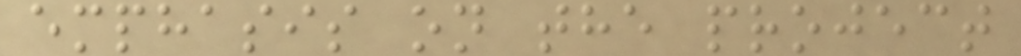emphasis on the project
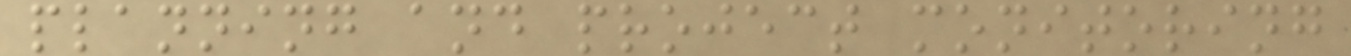planning and project monitoring
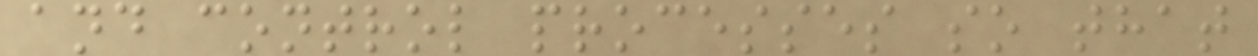and control processes so that
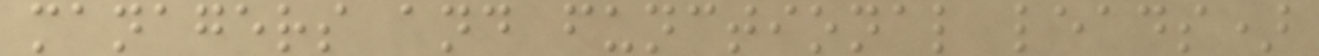managers and functional leads)
